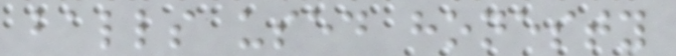balls used honesty
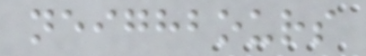neighbours
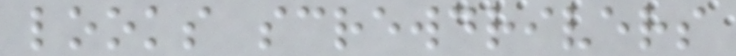looks screwdrivers
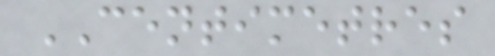CENTIMETRES
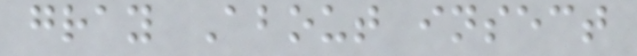gray About insect
